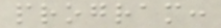program:
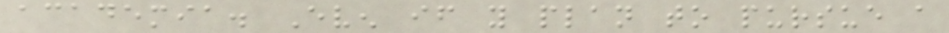academia. Even if you plan to pursue a
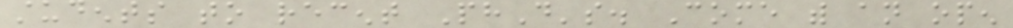students to recent PhD's. Come with an open
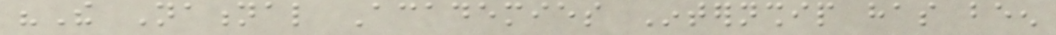"The National Academies Internship has been
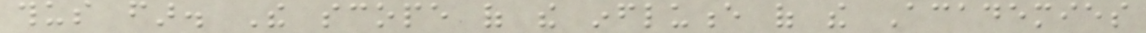thus far. The scope of the influence of the Academies
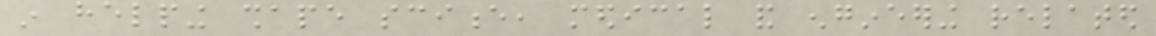in helping shape science, medical and engineering related
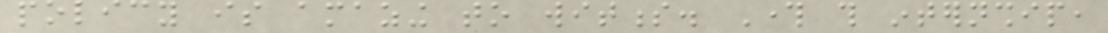policy is amazing to witness. Through this internship,
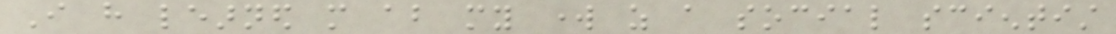I have learned more about my work as a social scientist
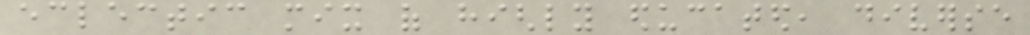eclectic mix of highly educated, diverse
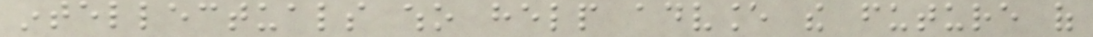intellectuals who help advance the future of
